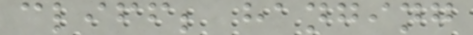cliff; hanging
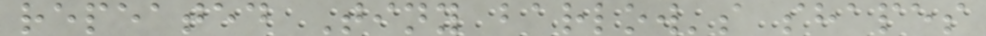repeated Tiny barlow's shapes
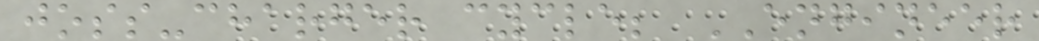joss-charger cycle; ENGINEER
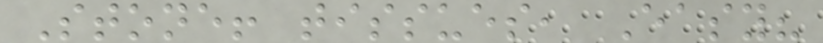Stone! tissues, Easy?
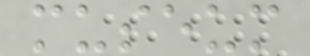museum
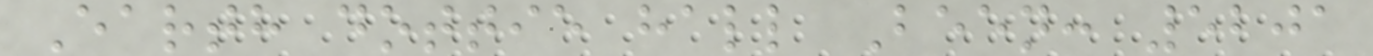Earth dottie hall Been: 5201
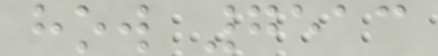how 7513
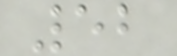52
